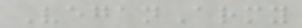VeganArmy
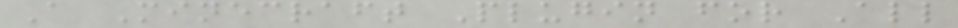A Minecraft Plugin for All
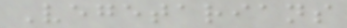Vegetarians
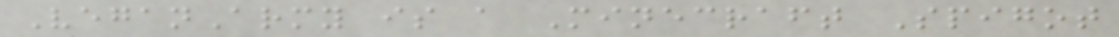VeganArmy is a Minecraft Spigot
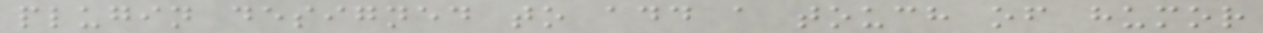plugin designed to add a touch of humor
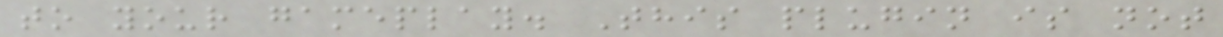to your gameplay. This plugin is not
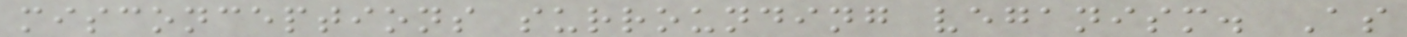misconceptions surrounding veganism. As
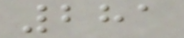281
